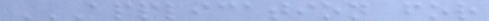APPLICATION FOR
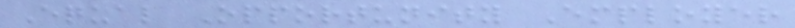Equal Opportunity Employer
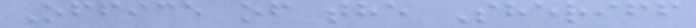Office of the Sheriff
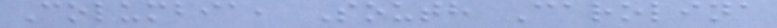Columbia, South Carolina
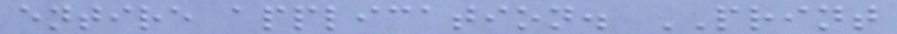entire application. PRINT
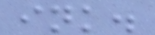ink.
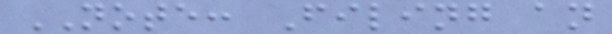NOTE: Filing an
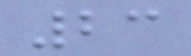23
